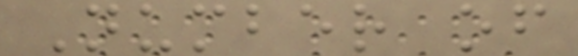Number of
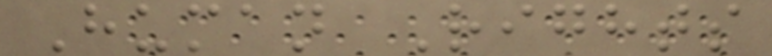Human Rights
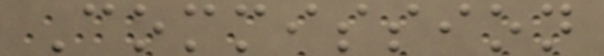Commission
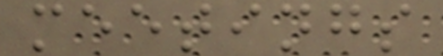meetings
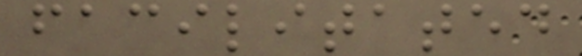facilitated
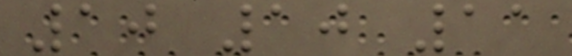10 10 11
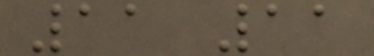11 11
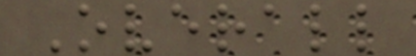Overall
